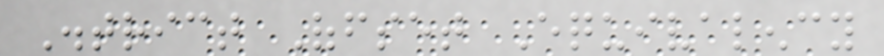District Offset Equivalency
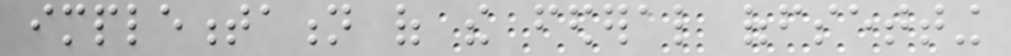implementation of the federal offsetting
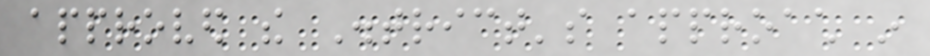approved the District's approach in
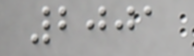2001
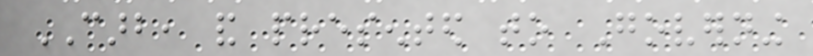CARB, and presented to Governing
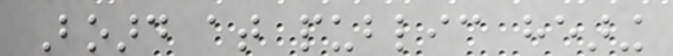Board at public hearing
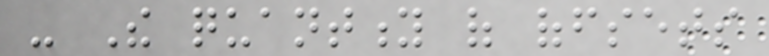- The quantity of offsets
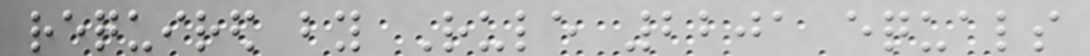required by Rule 2201 equals
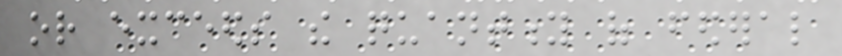or exceeds the quantity of federal
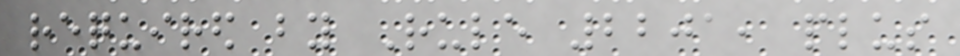required by Rule 2201, plus
